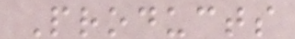Products
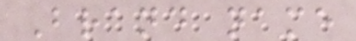Brand name
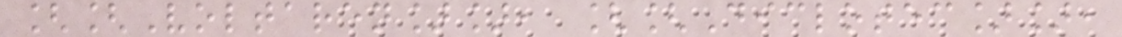[[Voltaren]], [[Diclotec]],
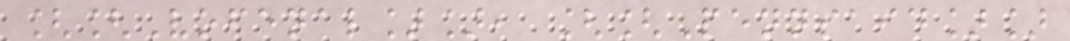[[Vofenal]], [[Pennsaid]]
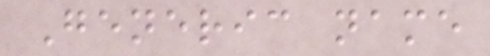Generic name
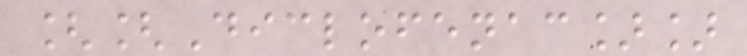[[Diclofenac]]
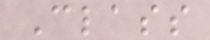Class
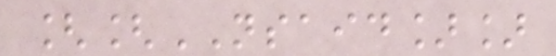[[NSAID]]
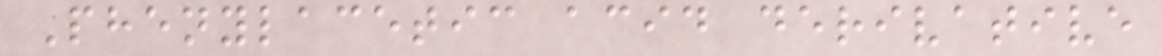Phenylacetic acid derivative
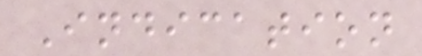Indication
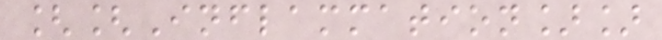[[Inflammation]]
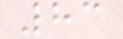83
